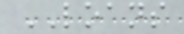LOANS
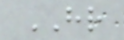HR
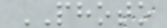PHOTO
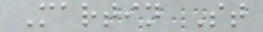Martin St
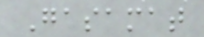Gasamat
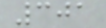301
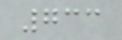733
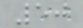50
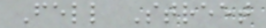Fell Street
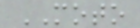MOTO
